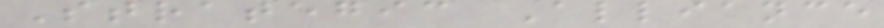Strategic Alliance
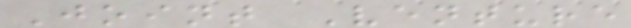Joint Venture
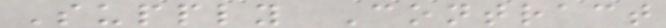Supply Contract
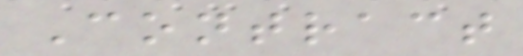Contract
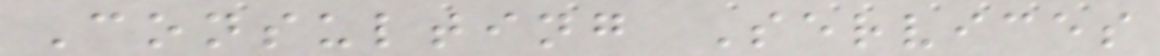Consulting Services
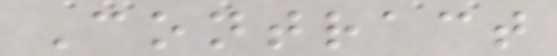Contract
